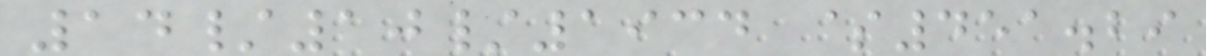14/10/1934 $451.29
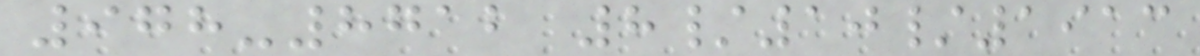978-8712 8/10/1913
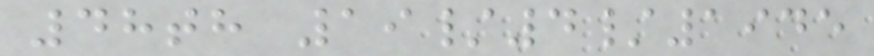48th 19/4/1945
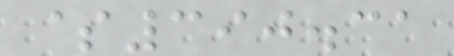$390.31
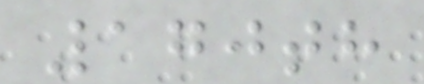170th
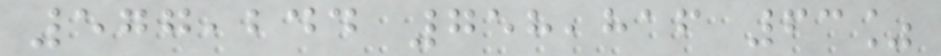577,244 758,816 63%
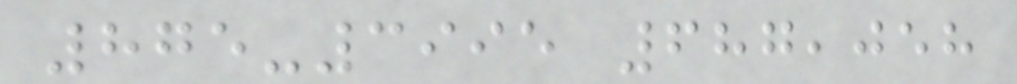875-3995 687,058
